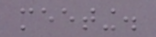meeting.
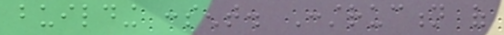building consent. Construction of
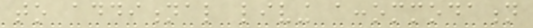to additional living accommodation
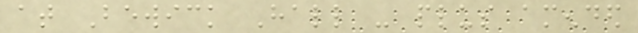at Bewick Hall - plus amended
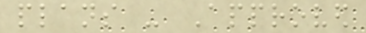plans - Approved
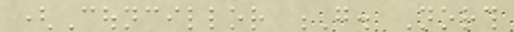(Councillor G. North
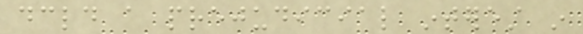declared a prejudicial interest in
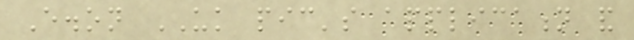E.on UK pic's application and
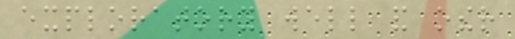exploratory well and other
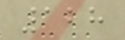128
